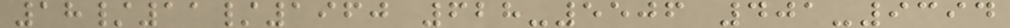18/11/1960 628-5506 401-9394
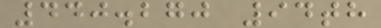440.270 94th
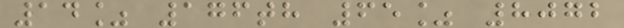14% 176th 65% 8072
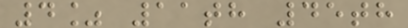4% 11th 45th
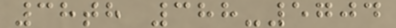38th 388-5704
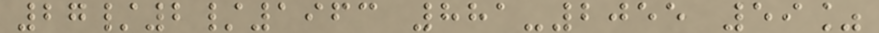27/2/1963 881-2055 59%
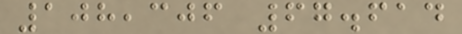108,306 67.614
